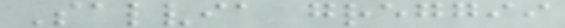Salvia greggii
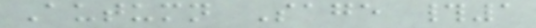Autumn Sage #1
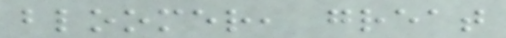bloomer, great
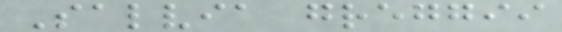Salvia greggii
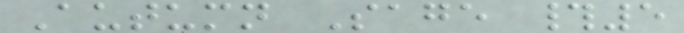Autumn Sage #5
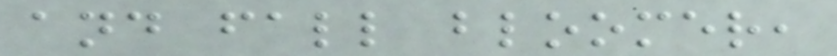and fall bloomer,
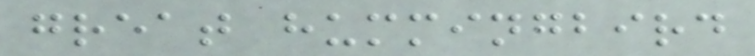great hummingbird
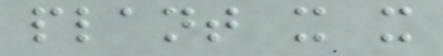plant x x
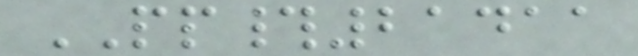PP#21411
